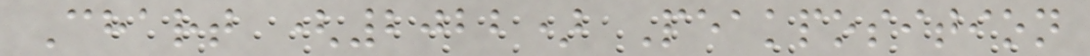Chart (2022) Peakposition
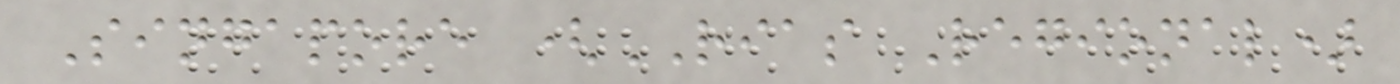Singapore (RIAS Regional)
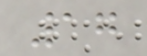17
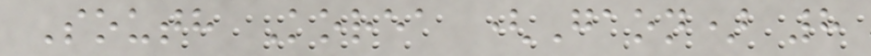South Korea (Gaon) 8
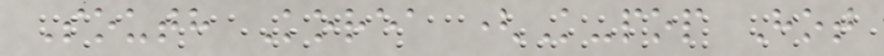South Korea (K-pop Hot
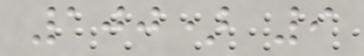100) 9
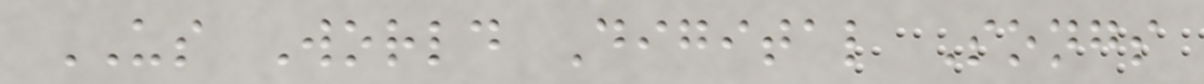US World Digital Songs
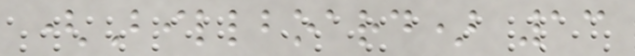(Billboard) 13
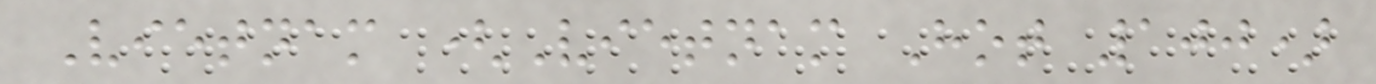Vietnam (Vietnam Hot 100)
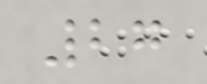27
